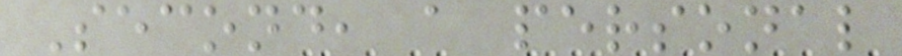Second, a personal
